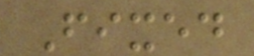Fixed
